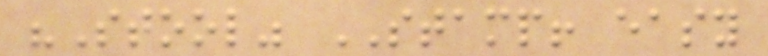"Stool" STAMP! easy
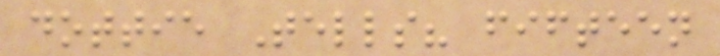dottie Tells? fifteen
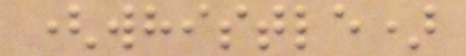(whistle)
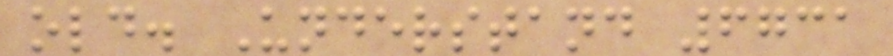old. Understand 6731
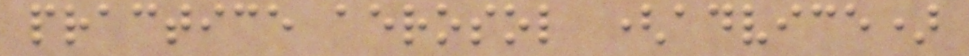practice aerosol (advice)
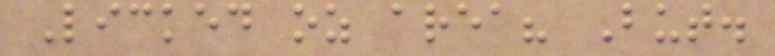Licked oz area? But.
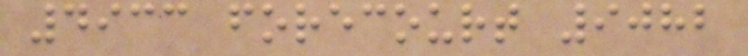4933 forecourt 9082
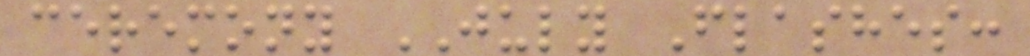ceremony JULY Flashes:
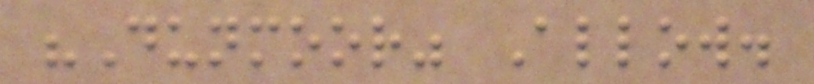"Dunmoor" Allow.
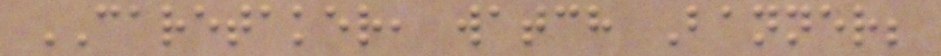CARETAKER, watch Banner;
